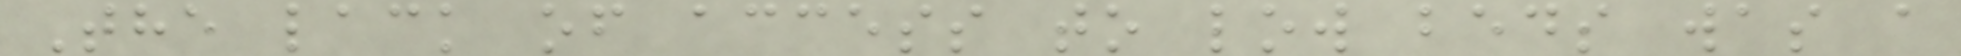The lack of access to low beds was a
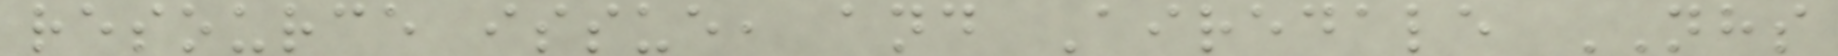resource issue, and Airedale NHS
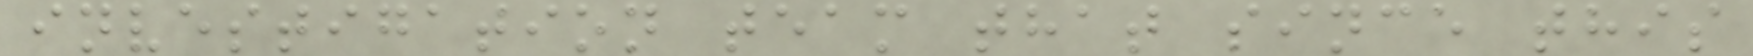investigation team that since this
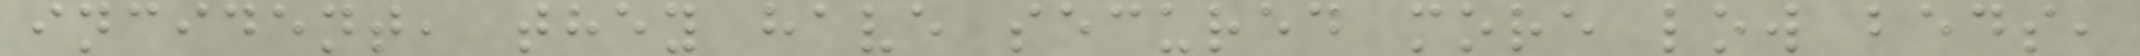incident, they have secured more low beds,
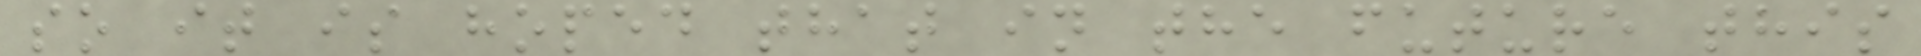so it is hoped that in the future this
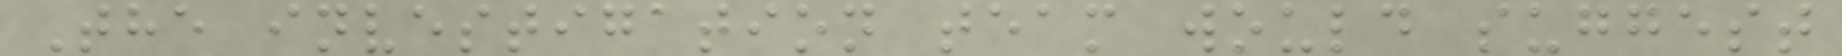The investigation team would suggest
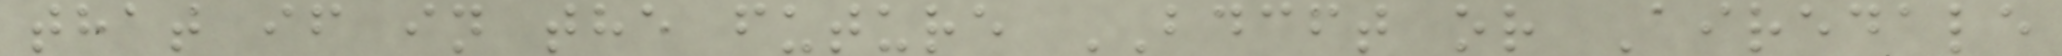that if in the future BDCFT or Airedale
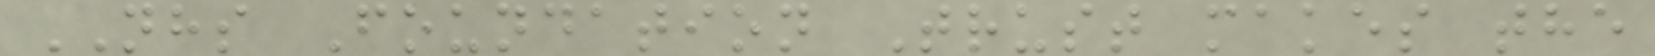NHS Foundation Trust makes the
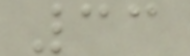33
